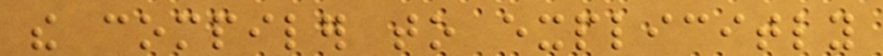the compiler to explicitly
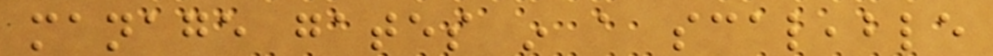manage gates in a scaleable
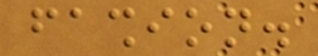fashion.
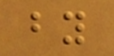by
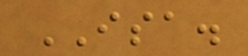ISA.
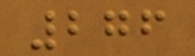276
